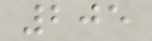205
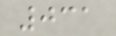031
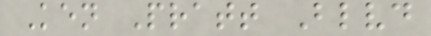Ken Pratt Blvd
